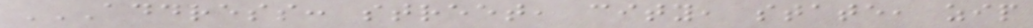ADDRESS: STREET, CITY, STATE, ZIP
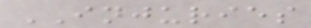INJURIES
